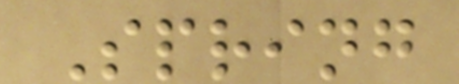Spring
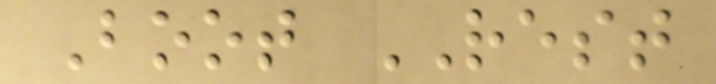Boot REST
